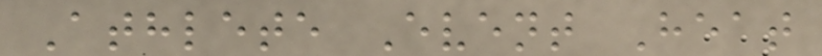Athlete Event Heat
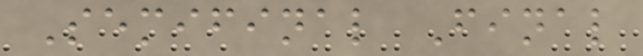Semifinal Final
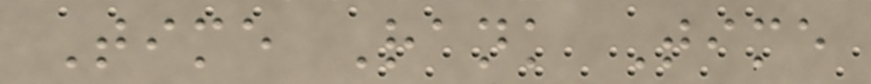Time Rank Time
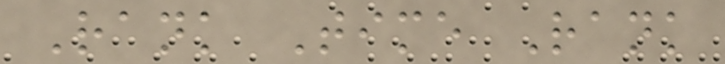Rank Time Rank
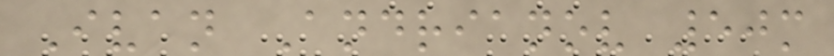Ivan Andrianov 50m
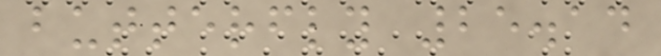butterfly 25.14
